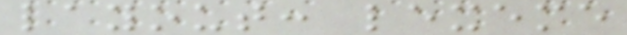layout: lexeme
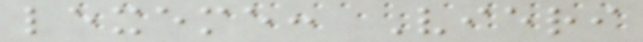lexeme: Vieri
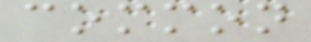common
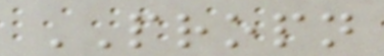PROPN
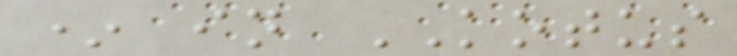* in KOTUS
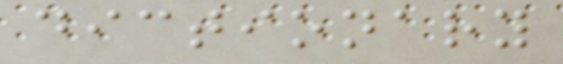dictionary
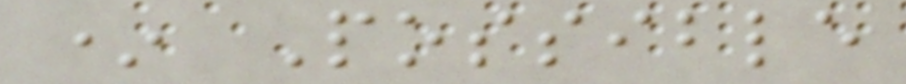* Possible
